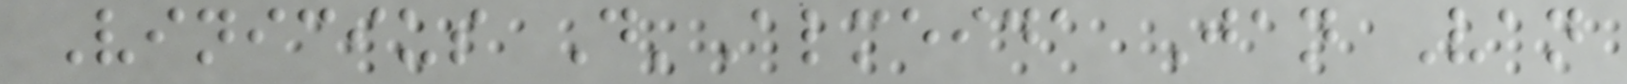Vinicius D'Almeida Jan Van
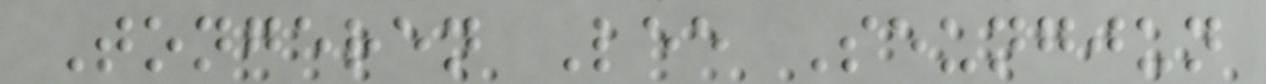Tongeren Lee Seungjun
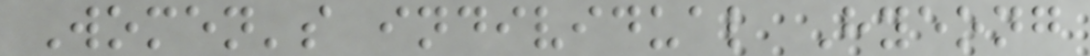Women's individual Hyeong
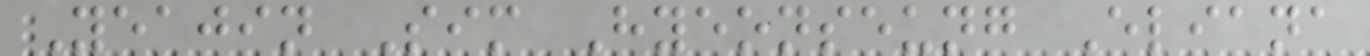Yeajin Sim Hyeonseung Eliana
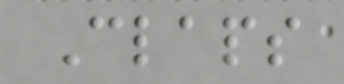Claps
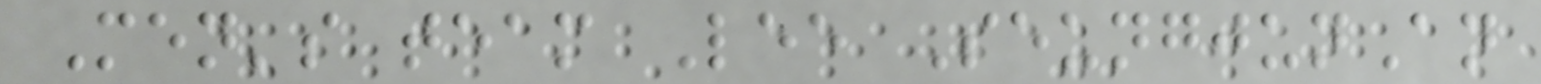Men's team Lee SeungjunAn
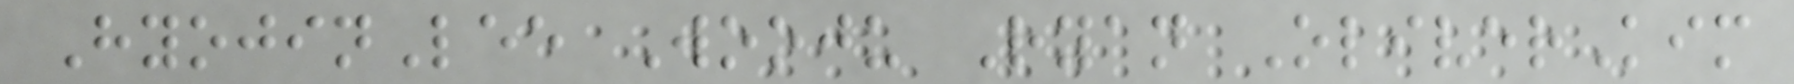HyojinLee Wooju Ryan OliverKim
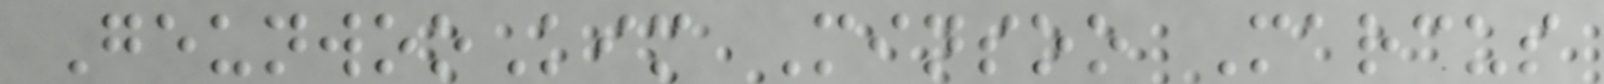GeunwooKim Minsoo Marcus
